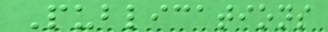Publications
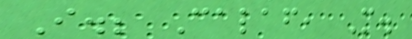I.; Calaf, M.
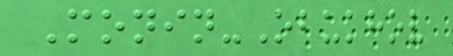Monin-Obukhov
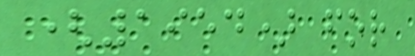(1954) for
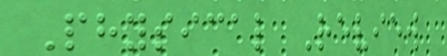Physical Review
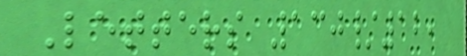Letters 130/12,
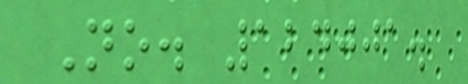No. 124001.
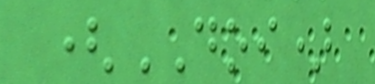(DOI)
